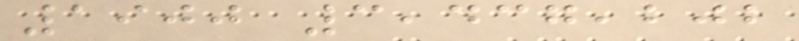1900 3,437,202
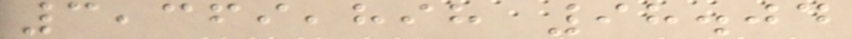3,369,898 98.04
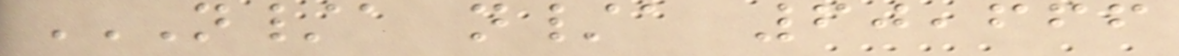N/A N/A 60,666
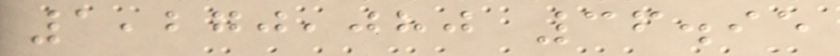1,270,080 36.95
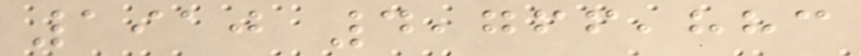1910 4,766,883
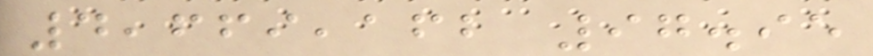4,669,162 97.95
